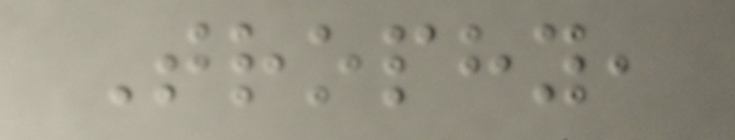Trophy,
